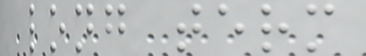long term
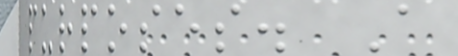purposes. A
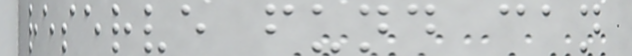reserve fund can
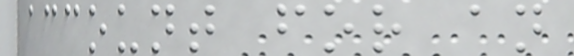account for an
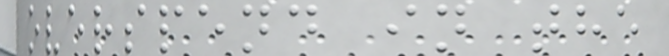overspend in the
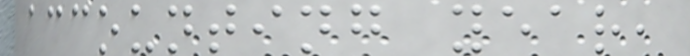accounting year,
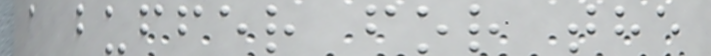a buffer for the
